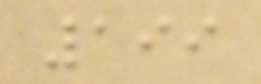199
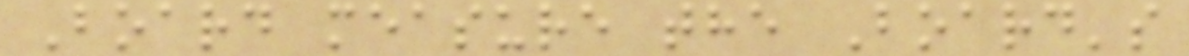Board measure the Board's
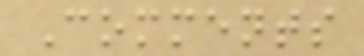Comments
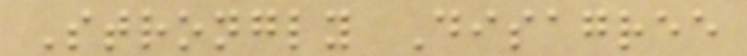Strongly Disagree
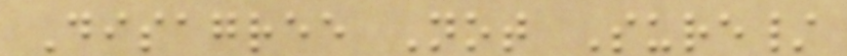Disagree Not Sure/
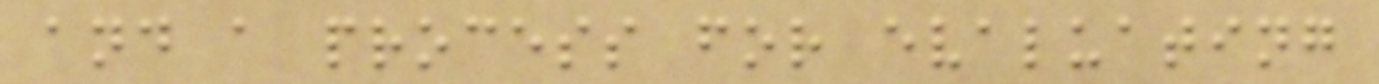and a process for evaluating
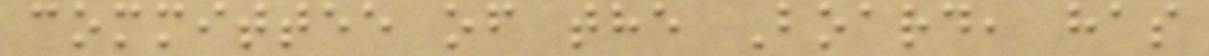committee of the Board, has
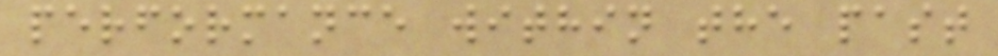performance within the past
